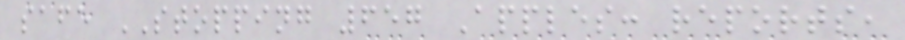safe STOPPING 657 Apples: reports,
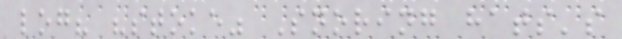log? "stoke" Snoring hats's
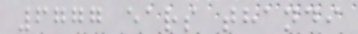6777 ears thandi
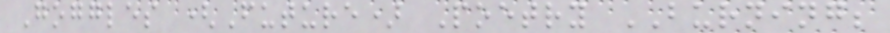Goggles (Future) Poetry BURNING;
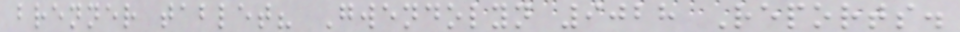brenner tablet? Gwendolyn 9028 Reports.
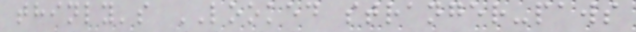thinly's LOOKED stranger-paws
